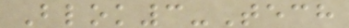Blok3-Tech
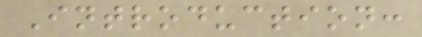Introduction:
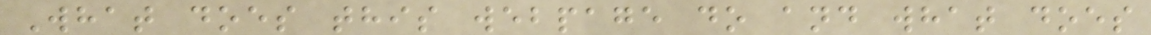What does this webpage do and what does
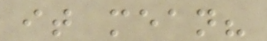it mean?
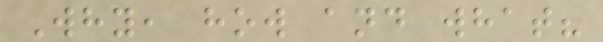Why, how and what?
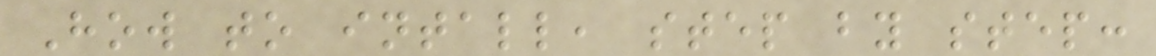How to intall, step by step:
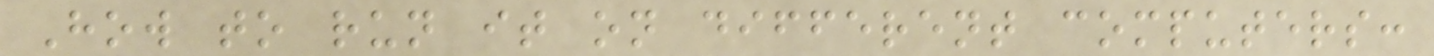How to run it on different computers:
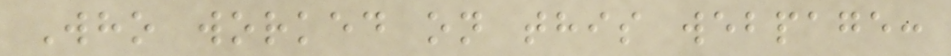Who worked on this webpage:
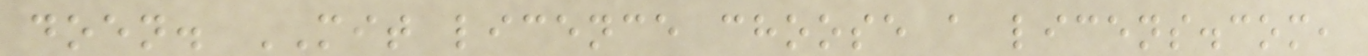doen. MIT licence choose a licens.com,
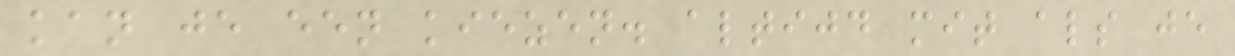kan je een kiezen. altijd mit als je
